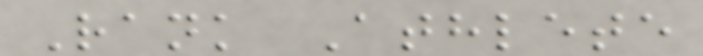Rank Athlete
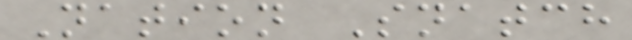Nation Snatch
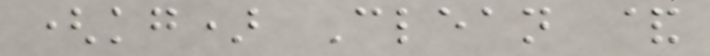(kg) Clean &
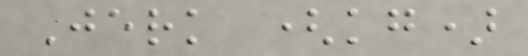Jerk (kg)
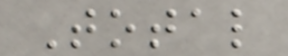Total
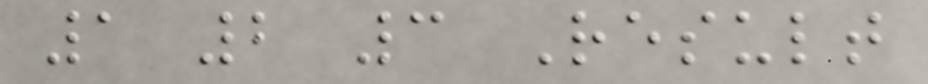1 2 3 Result
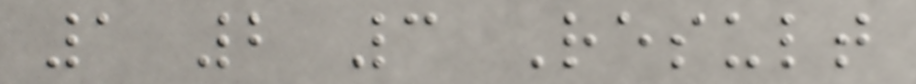1 2 3 Result
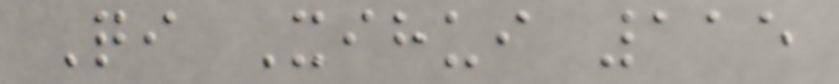Qi Xihui 115
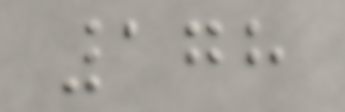178
